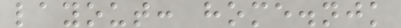layout: home.njk
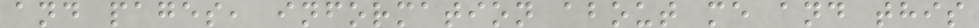and pages, information about me and this
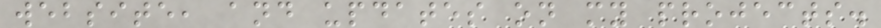website, and updates on my projects.
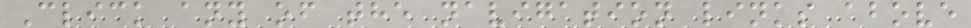Click any of the navigation links above
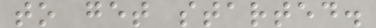to get started.
